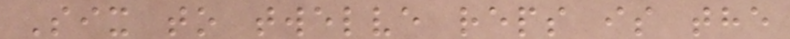Six to twelve reps is the
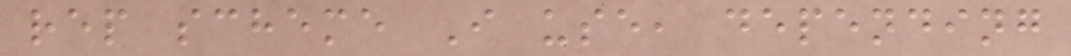rep scheme I use, depending
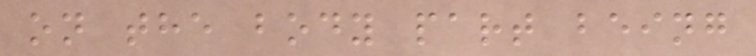on the body part being
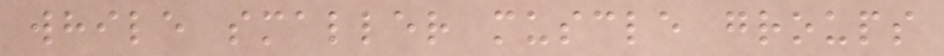while smaller muscle groups
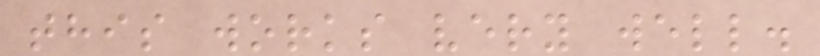this works very well.
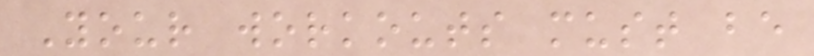Your workouts must be
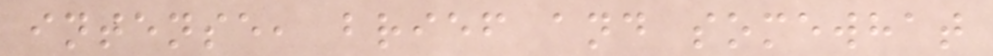intense, brief and somewhat
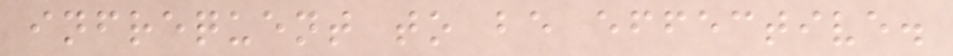infrequent to be effective.
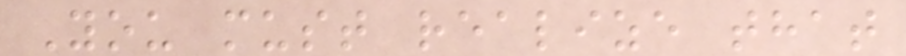You must realize that
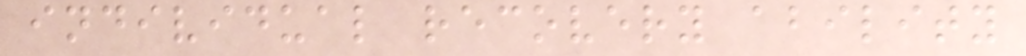individual recovery ability
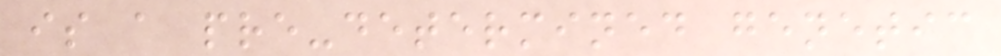is a pre-determined genetic
